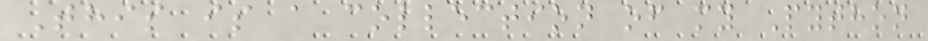This is a collection of my Python
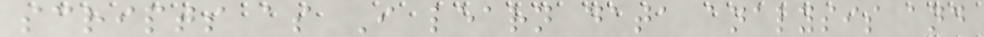scripts as I learn data analysis and
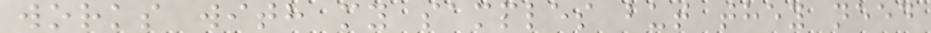works with my samples but they need
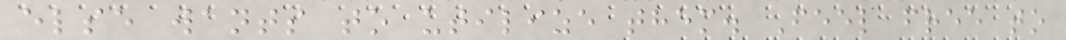else wants to utilize them. Feel free to
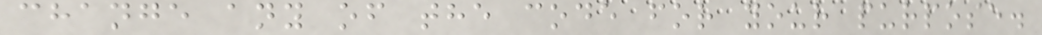change any of the code for your purpose.
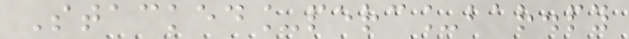Stacked_perc_bar.py
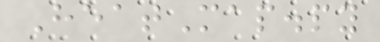HeatMap.py
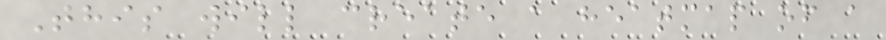This will create a heatmap of a
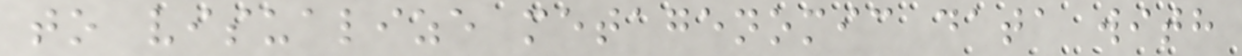to visualize metagenomic data with
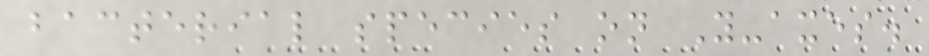bacterial species on Y-axes.
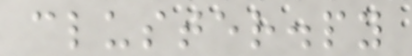cluster.py
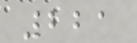221
